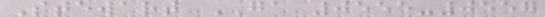Stewart GA 0555-0557
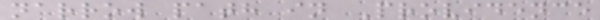narrow path in Providence
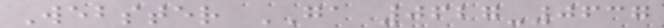Webster GA 0627-0637
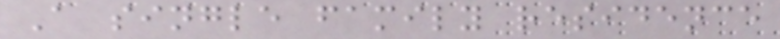A single family residence
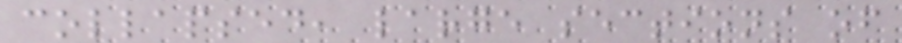collapsed, large sections of
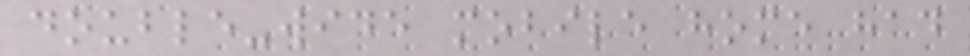double-wide mobile home had
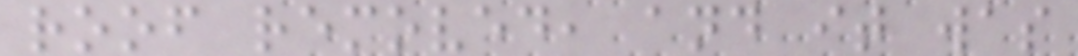roof removed, and it was
